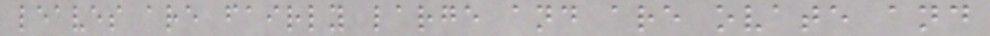leaves are fairly large and are ovate and
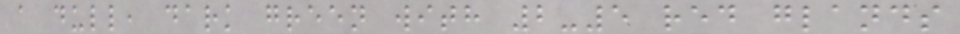a dull, dark green with 2-5 red glands
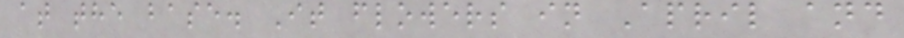at the base. It flowers in April and
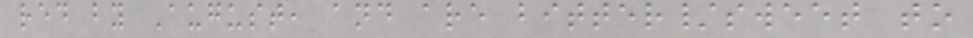red by August, and are bitter/sweet to
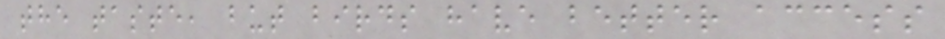the taste, but birds have better access
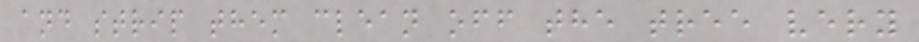and strip them clean off the tree very
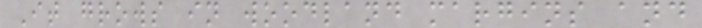It grows in woodland margins and
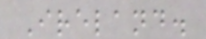Ireland.
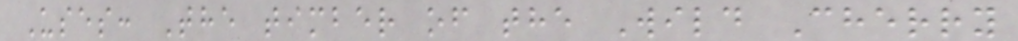Uses: The timber of the Wild Cherry
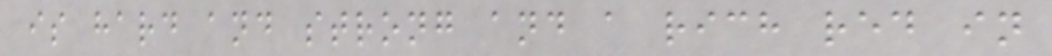is hard and strong and a rich red in
